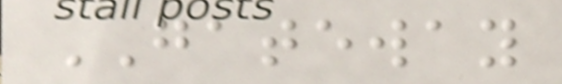GATEWAY
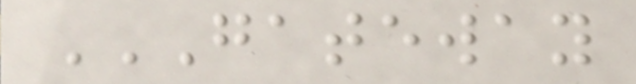GATEWAY
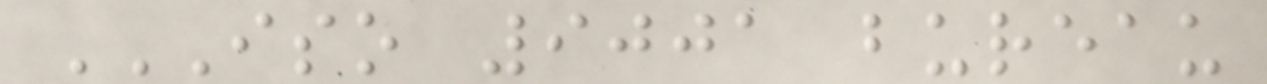ISO 9001 BUREAU
